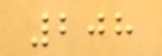208
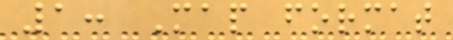1: Map format
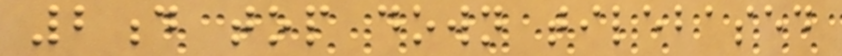2d top down tilebased
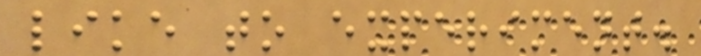like to experiment.
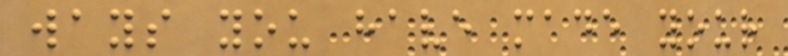ways you have made your
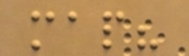map?
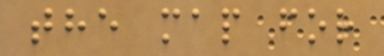the map for
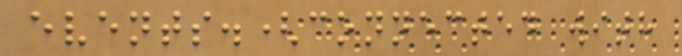events.(connected with
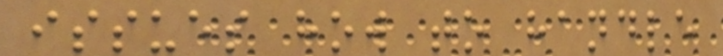issues how to handle
